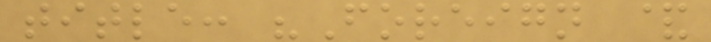title: "Foreign &
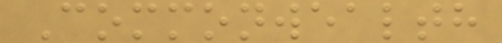Commonwealth
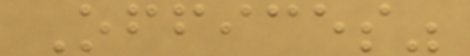Offices"
